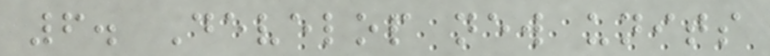6. Develop new units
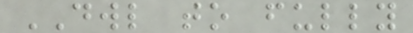DWL to fully
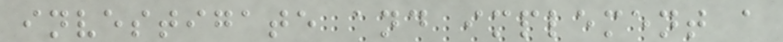investigate and implement a
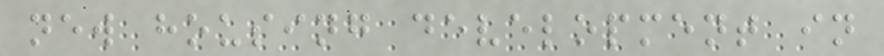new housing development in
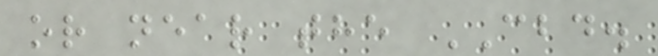or near the CBD.
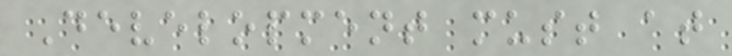Development must at
